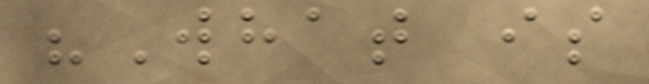"What is
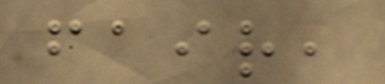fair,
